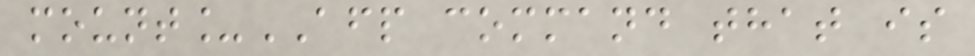mount_AFP command that is
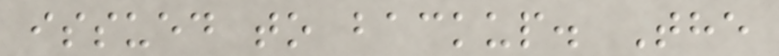issued to backup. The
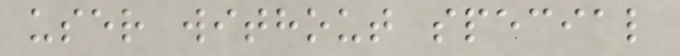user without special
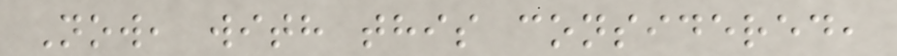Now, with this considered,
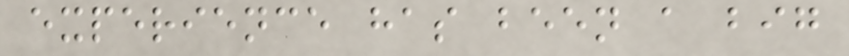experience has been a big
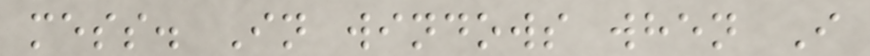mess. In windows when I
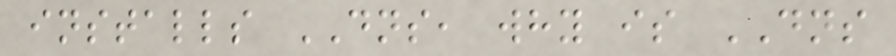installs DNS, why is DNS
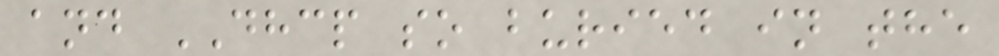and DHCP so buried in the
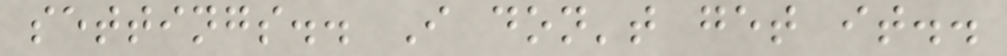settings.. I don't get it..
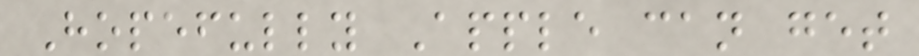Hopefully Apple can get
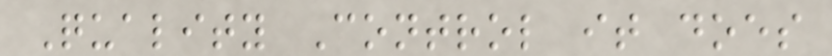Quality Control it does
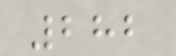282
